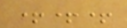+++
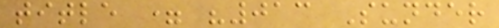title = "013 Sunder
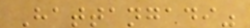Hattangadi"
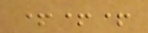+++
